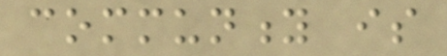community is
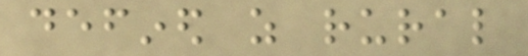defined as rural
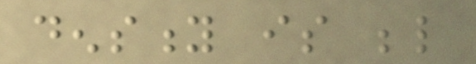density is below
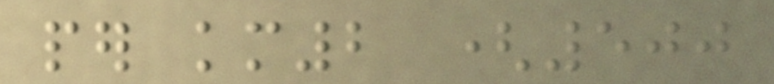per km2 (500
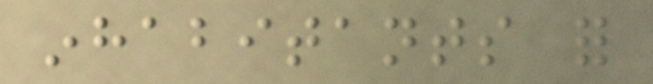inhabitants for
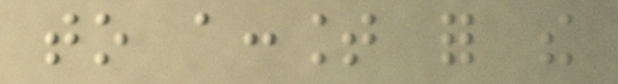to account for the
